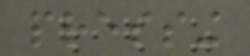pressing
